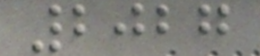2027
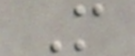M
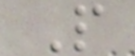P
